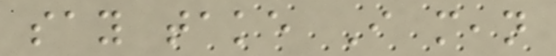say take I mean
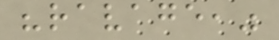"ravage,"
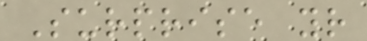Surprise your
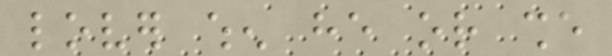lover when he or she
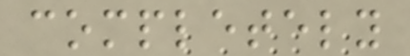completely
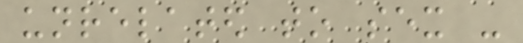unrelated to sex -
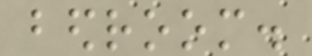bedroom.
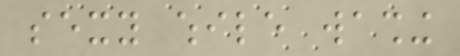sexy while washing
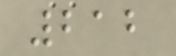212
